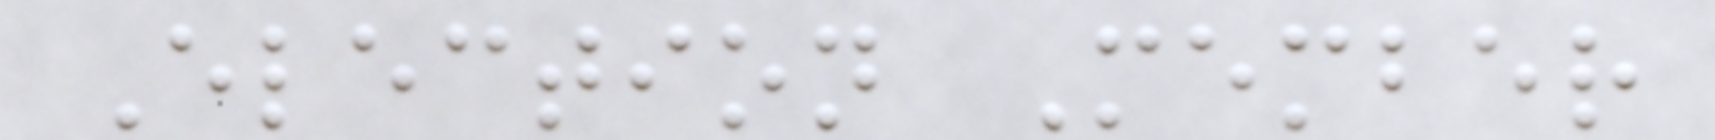Election Member
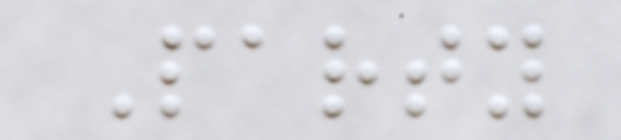Party
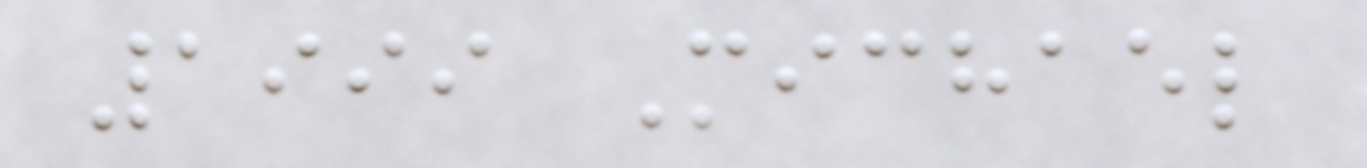1999 Michael
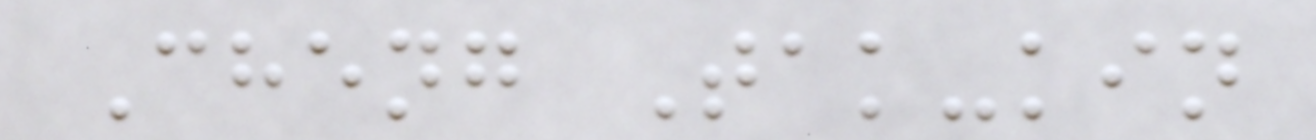Cheng Tak-kin
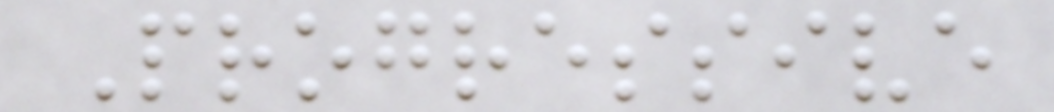Progressive
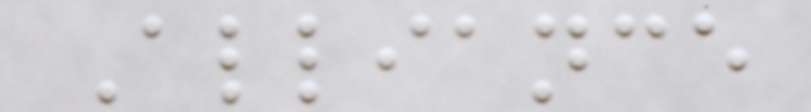Alliance
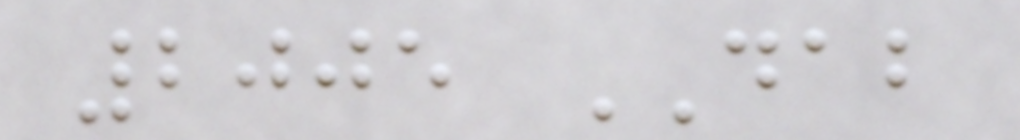2005 DAB
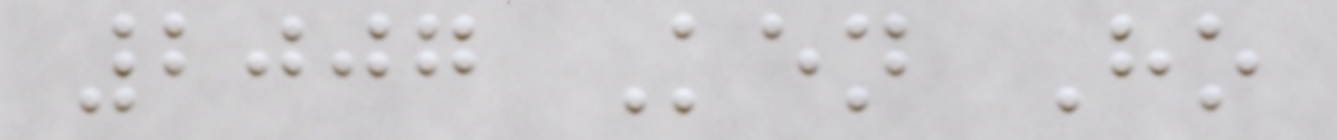2007 Ken Ho
